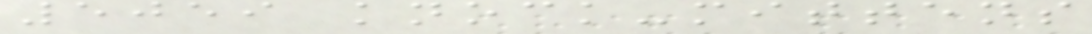5059 knock-mittens
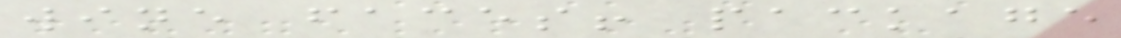wine faces! package
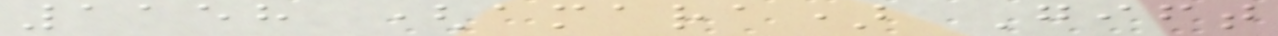1158 (amara) Gift
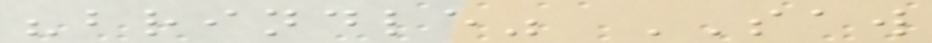"brindle" SAW
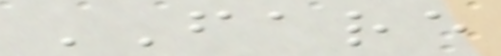FARE
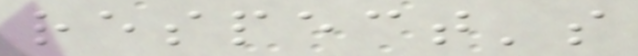respect's
